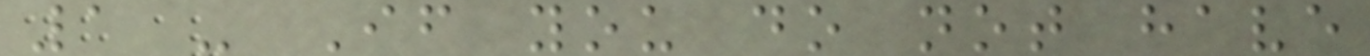1 - If you do not have
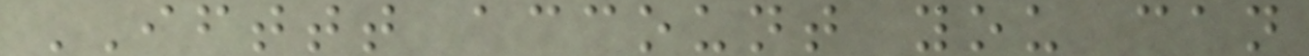IFTTT account you can
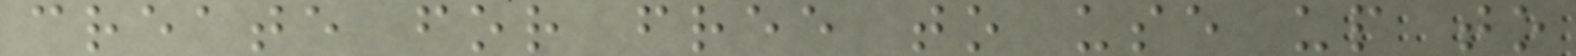create for free to use up to
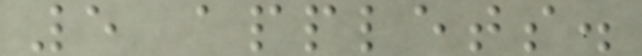5 applets.
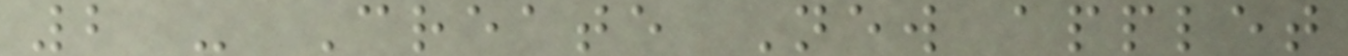2 - Create New applet
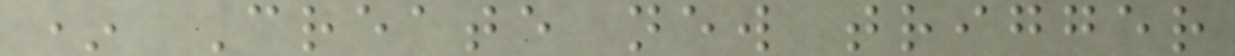* Create new trigger
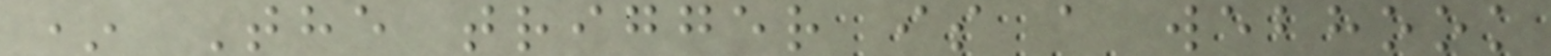* The trigger is a webhook
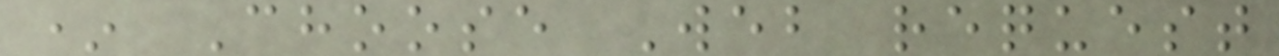* Choose Web request
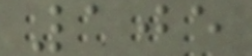105
